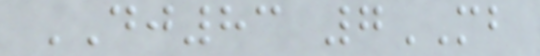DJ83 7MB
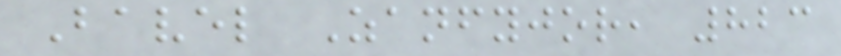Bavel Zanfyjor, 823
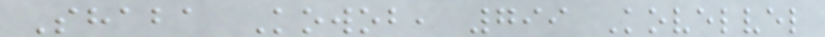Shaba Kowob, 799 Kovelvel
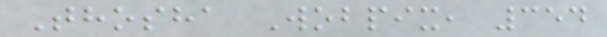Thosha Wobpix, 354
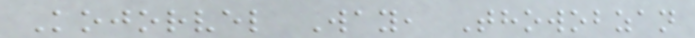Kojorvel Way, Thowobzan
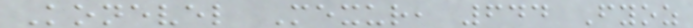Konevel Mexur, 644 Fyoz
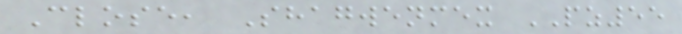Close, Shagwenmex PZ55
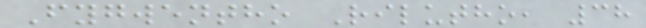Fygwentho Rilutho, 38
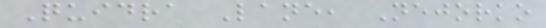Quidra Lane, Nejorko
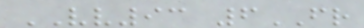VV93 6FR
